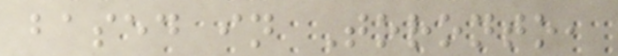based in Toronto,
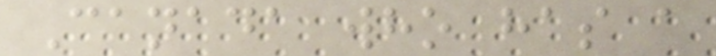Canada who has a
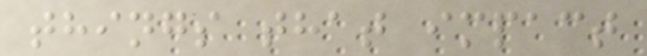things that impact
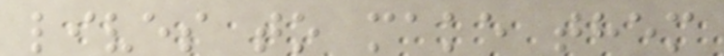lives to make them
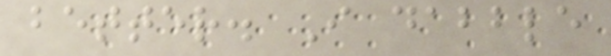better. I dabble
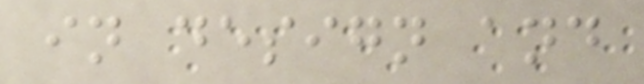in design and
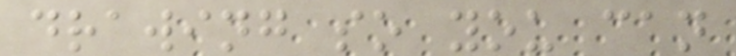drawing so you can
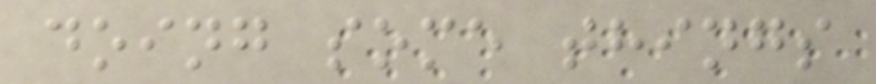doing some things
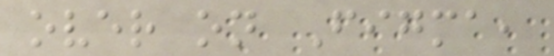over on Figma,
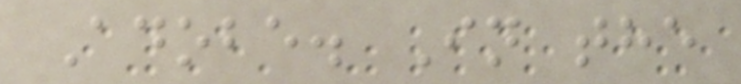Adobe. In the
